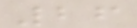26
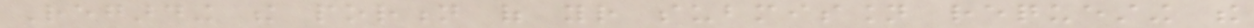Regarding the portion of your submission requesting the
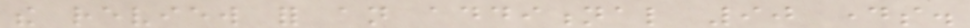the review for an additional 90 days.
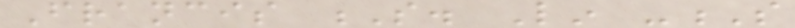Francis S. Lin -S
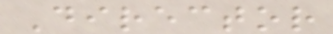Director
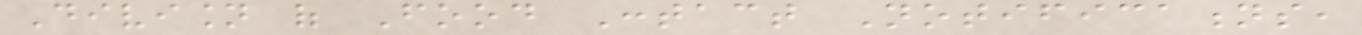Division of Food Contact Notifications,
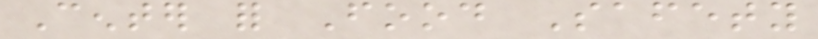Center for Food Safety
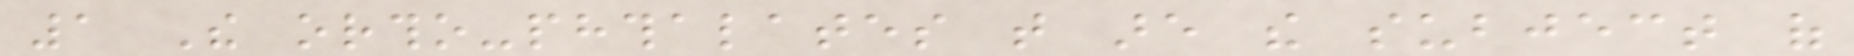1 The ortho-phthalates that are the subject of
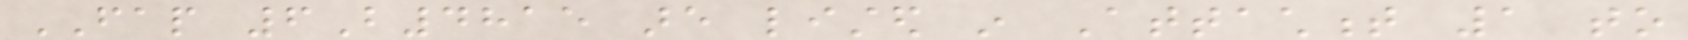FAP 6B4815 are listed in Attachment 1 to
